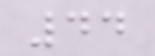44
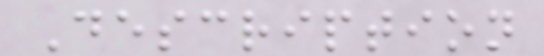Description
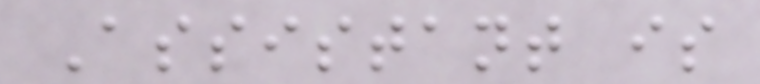Assistant is
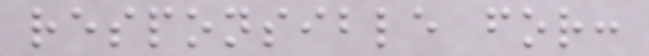responsible for:
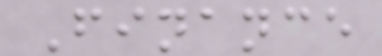Finance
